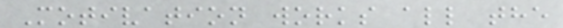Motivation works all the
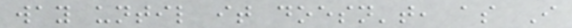way until it doesn't, as I
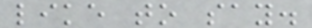like to say.
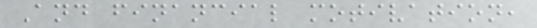And financial motivation,
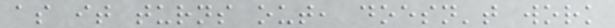as it turns out, doesn't work
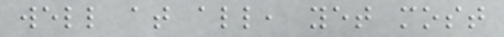well at all, yet most
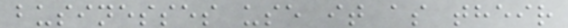businesses use it as their
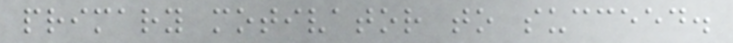primary motivator to succeed.
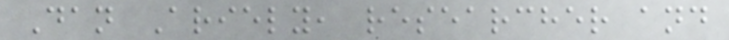Dan Ariely, researcher and
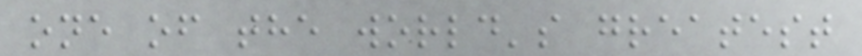one of the world's greatest
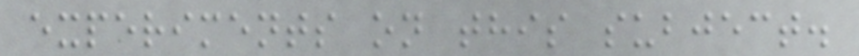experiments on this subject.
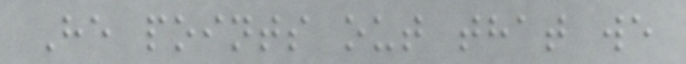He points out that we
